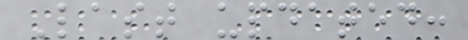Last updated:
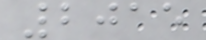2015
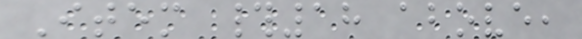Item #18 above,
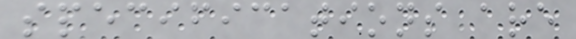specifications are
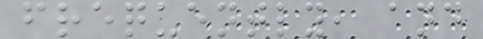frequently, and
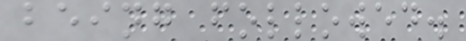being followed.
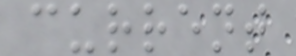current
